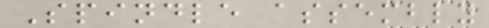Spindle assembly
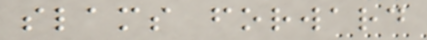slams forward
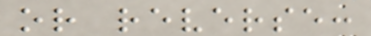or reverse:
